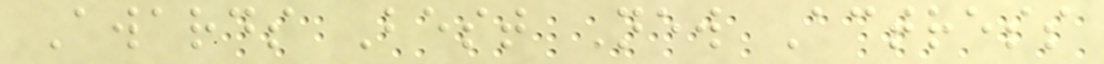Awards Best New Actress
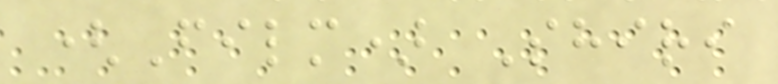(Film) Shiri
